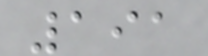191
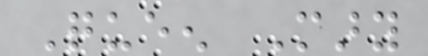Queen Mary
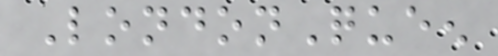LondonQueen
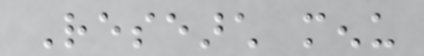Research menu
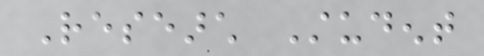Research Student
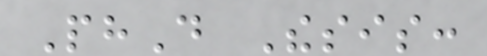PhD Thesis:
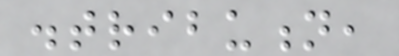distribution,
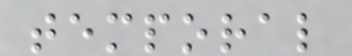temporal
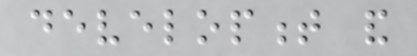development and
